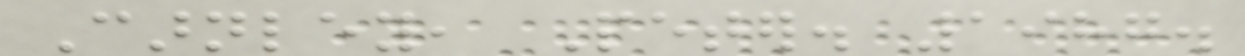Carnley, Peter. 1987.
